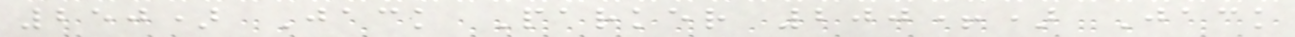250) Jack Parker 200+) Jack
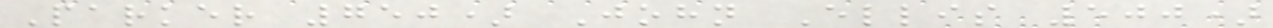Parker 750) John Ellis 500)
